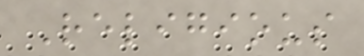Religious
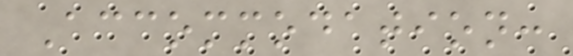Accommodation:
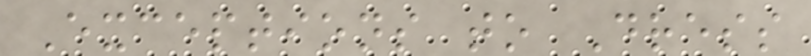Exceptions to Dress
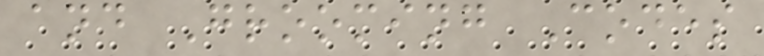and Grooming Codes
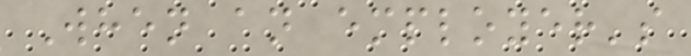When an employer's
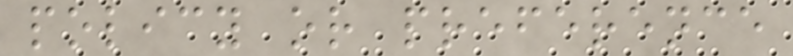policy or preference
